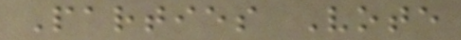Parties Vote
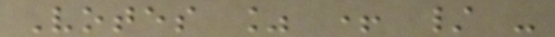Votes % + / -
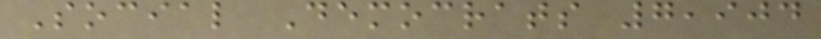Social Democrats 7,904
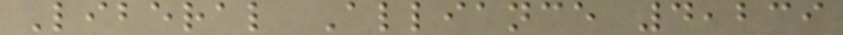Liberal Alliance 4,239
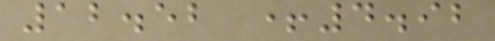12.52 +4.92
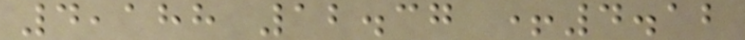4,188 12.37 +4.12
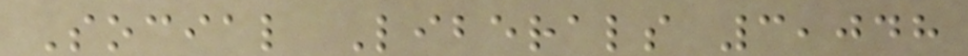Social Liberals 3,048
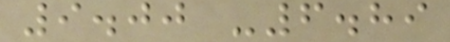9.00 -6.89
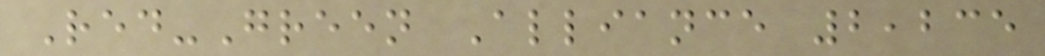Red-Green Alliance 2,235
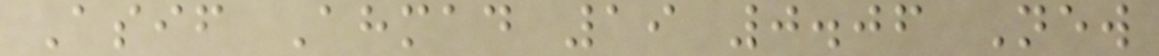Asif Ahmad 19 0.06 New
